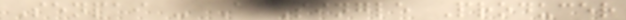Senpai - A Single Producer
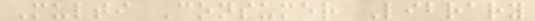Multi Consumer Library
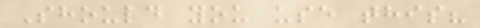Should you use this?
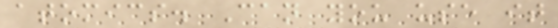atomics. Can you use it
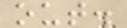out.
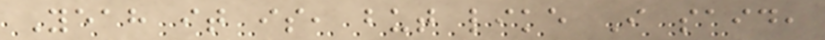Yeah it is, but like I said,
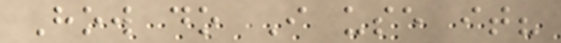How do I use it?
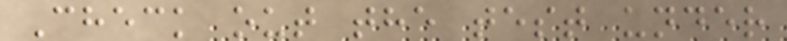Check out the test under
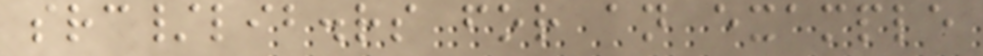src/lib.rs for an example
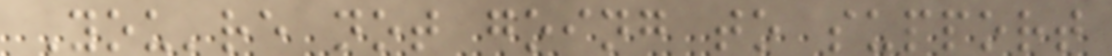You're not going to support
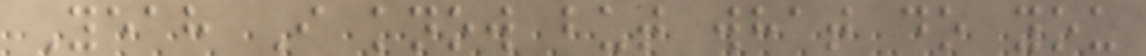Yeah I know but what do you
